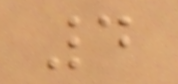4
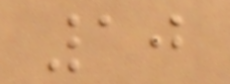10
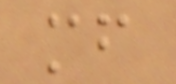mf
